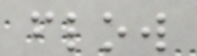flow
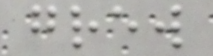grew
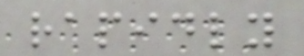rapidly
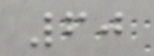60
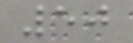50
